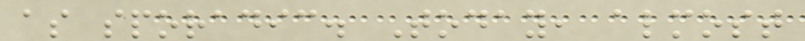as sporadic. Today, almost
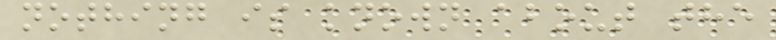nothing is known about the
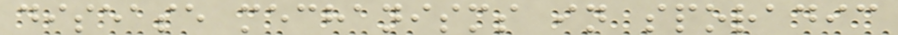disease mechanisms in sporadic
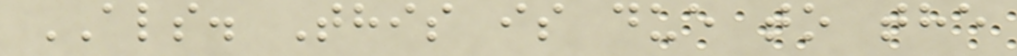ALS. This is due to the
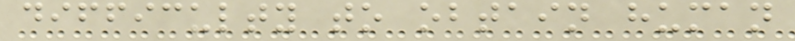difficulty to obtain human
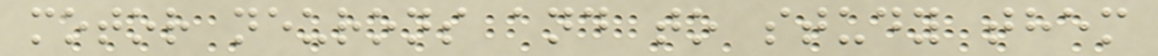motor neurons and to study them
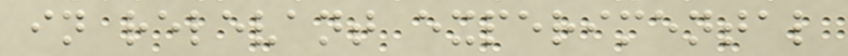in relevant experimental
